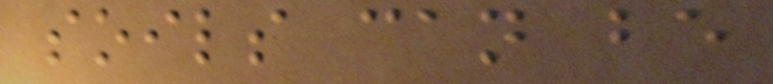soils can be
